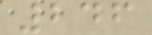246
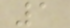1
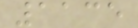1135
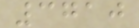3710
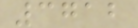3712
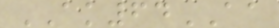AK64AA
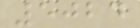5024
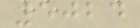5024
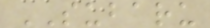SUBARU
